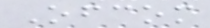Ofcom
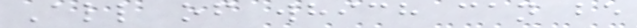All of which can be
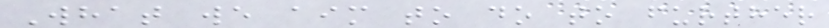What we aim to do to further
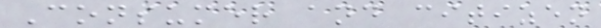Consumer and citizen
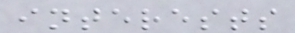interests
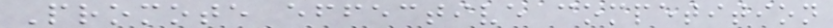Promote effective competition
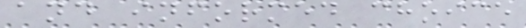and informed choice
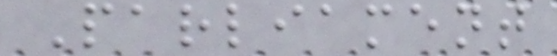Parliament
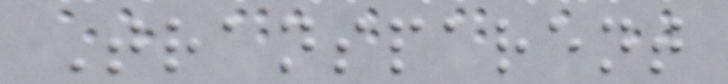Transparent
